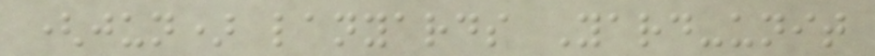(jun) lanyards Yard-unit
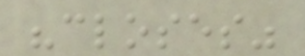"closes"
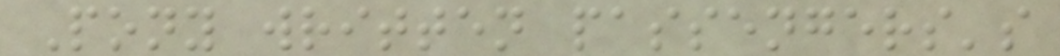Pony written passengers's
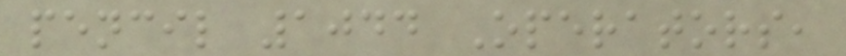pencil 1044 Operators,
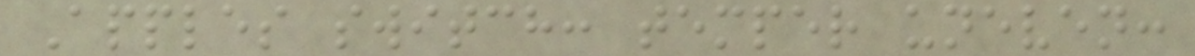Apples switch: temper uneven:
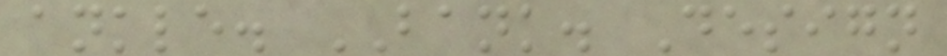ankle. BANK. Design
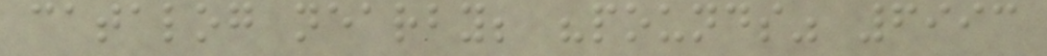catalog nearby; "pounds" 6993
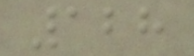128
